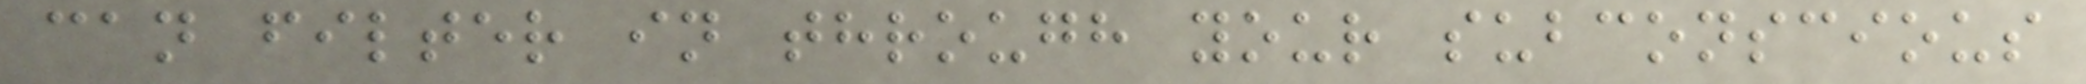can filter in through your subconscious
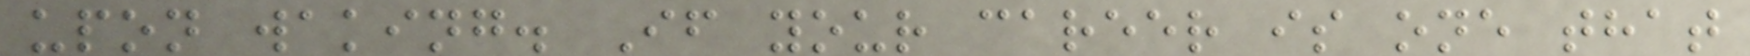upon waking. If your career is one that
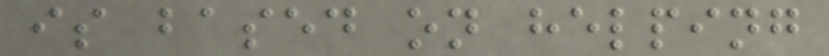is based on helping
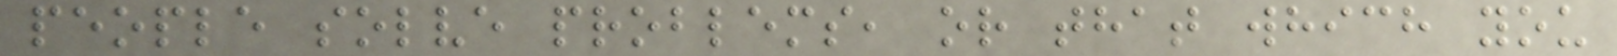people solve problems, or that which you
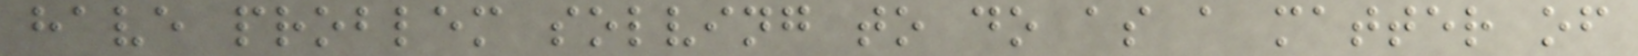have problem solving to do as a matter of
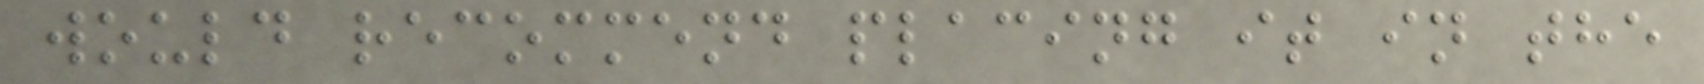would recommend placing it in the
